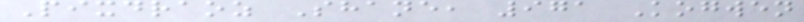Pixdraoz Shane, 971 Kogwen
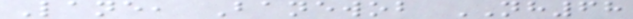Lane, Banewob NH68
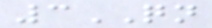3QN
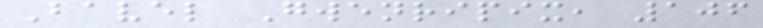Bavel Gwenripix, 106
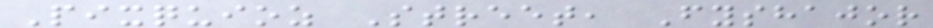Pixquioz Street, Fyshajor
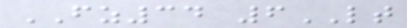FZ34 6LT
